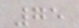75
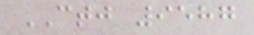CTJ 9587
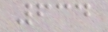634
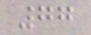77
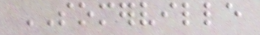SOMERVILLE
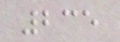235
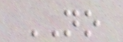NO
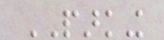PARKING
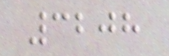3208
